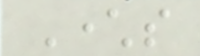Characters
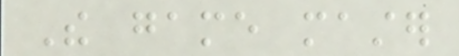The game master
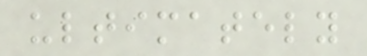ultimately
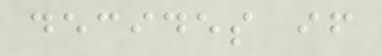decides if
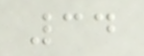34
